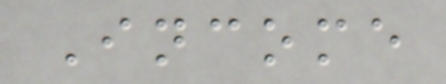Income
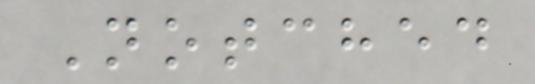Notched
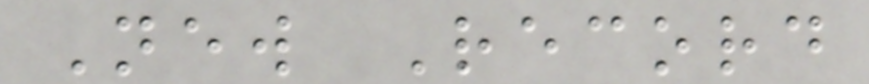New Record
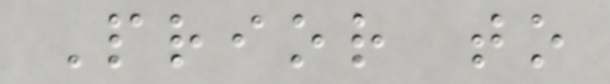Prior to
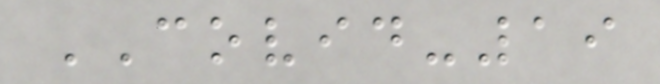COVID-19
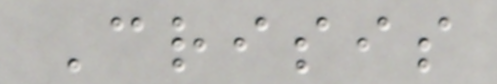Crisis
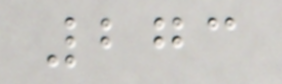273
